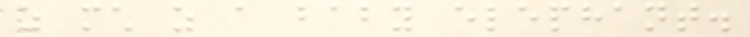as much as a baby elephant.
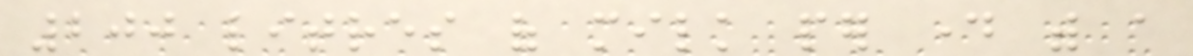200 litres of milk per day with a
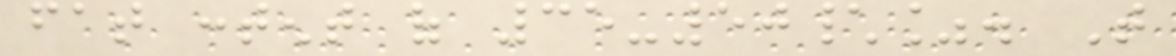fat content of 35-50\%. That
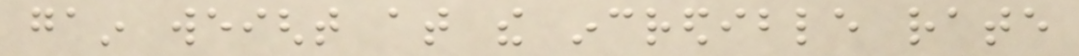gain weight at the incredible rate
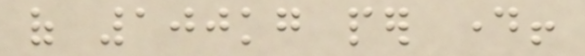of 100kg per day!
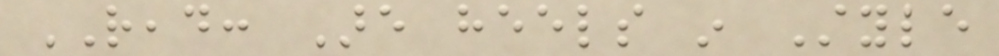READ: Are heels in Style
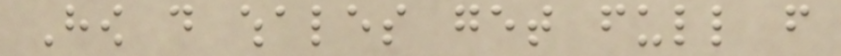How do whales get full from
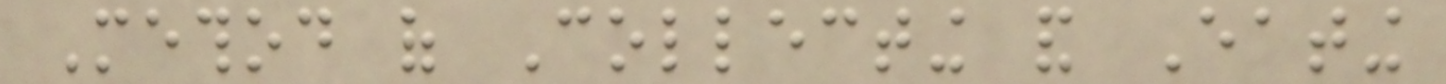Method of Collecting and Eating
